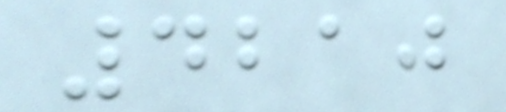4210
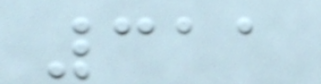311
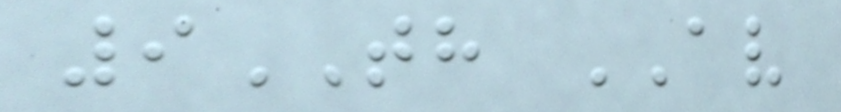9TH AV
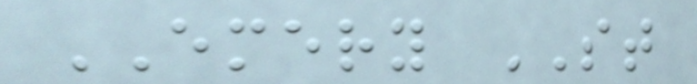EMERY ST
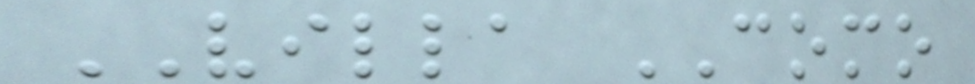VILLA COMO
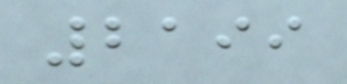2199
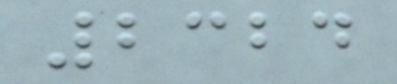2324
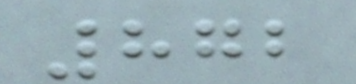872
